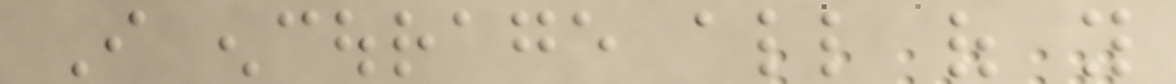I encourage all of you
